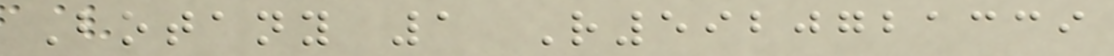Botany 1 R5920721339
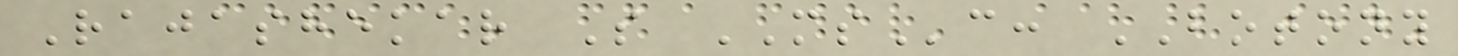Rajashekar S MSc: BOTONY
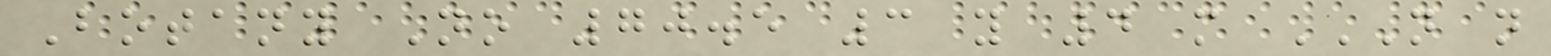Botany No 70.5 3 y 4 m N N
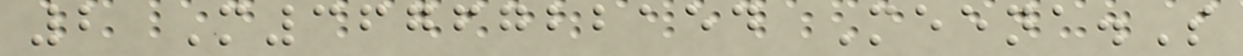2 M3676722154 Meena.S
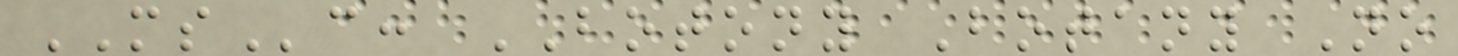MSc: BOTONY Botany No
